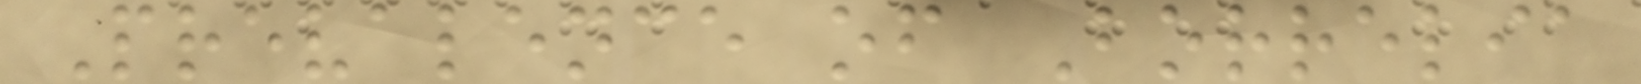Prevalence of Borrelia
